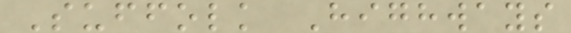Suffolk Highways
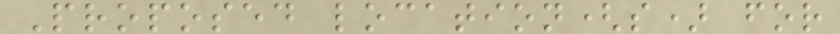Proposed location(s) for
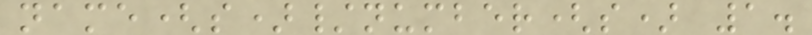name(s)/number(s) 1.
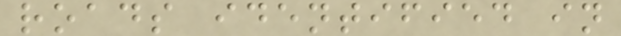roads identified in
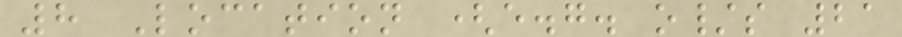8 Location (e.g. o/s 21
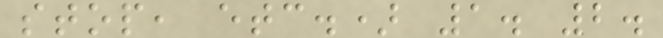stop, etc.) 1. 2.
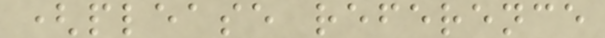(please reference
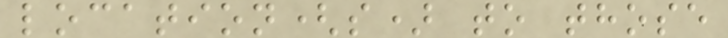location(s) to those
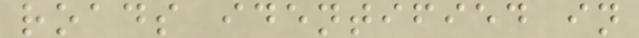roads identified in
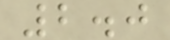2.0
